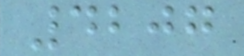4207
